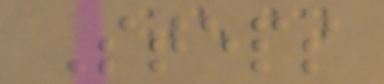Steps
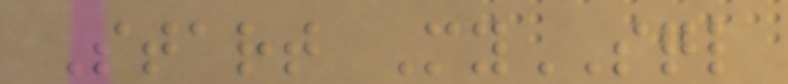Start MySQL
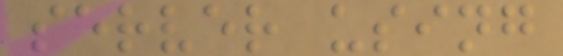server using
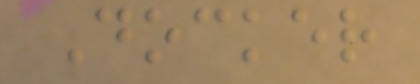Docker
